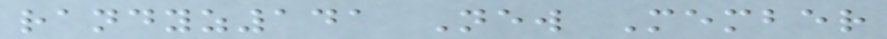randyz141 New Member
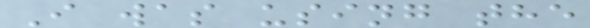I was using the
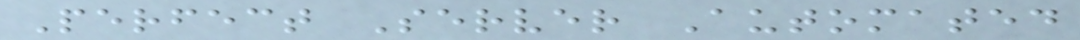Perfect Server Automated
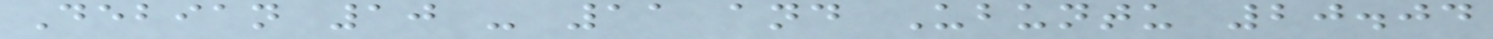Debian 10 - 11 and Ubuntu 20.04
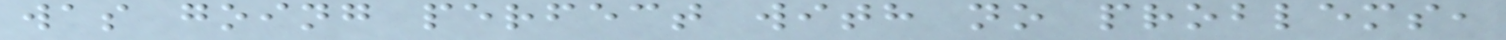was going perfect with no problems,
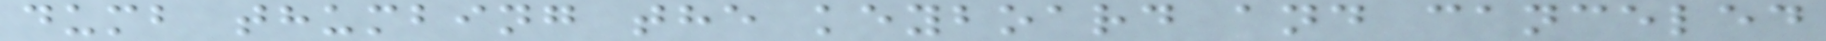dumb thumbing the keyboard and canceled
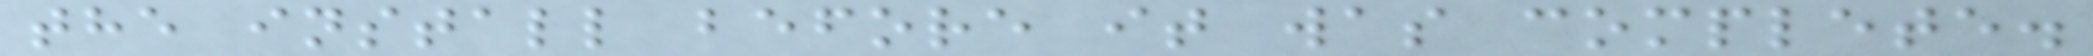the install before it was complete.
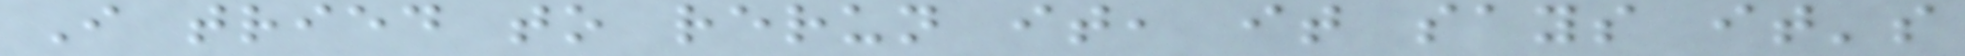I tried to rerun it, it says it's
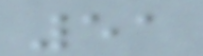51
